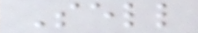Sell
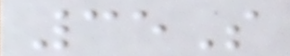35S
